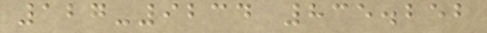127-9234 835.252
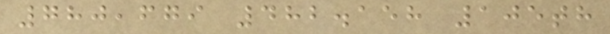780,679 482.158 105th
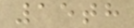15th
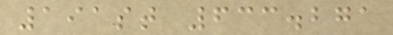191st 633.271
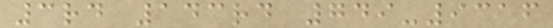3rd 143rd 749-9316
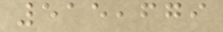515,679
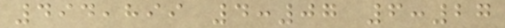494,899 4:07 6:27
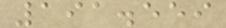191.559
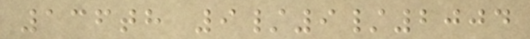136th 9/9/2004
